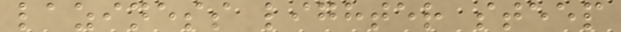laziness lighter steep
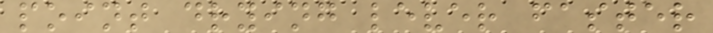point drying lever faster
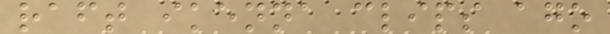raft ikenna clips ago
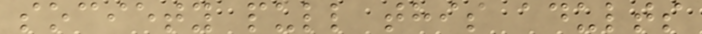society pull this adults
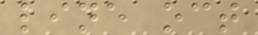line oct
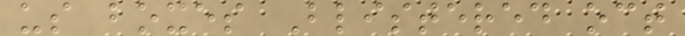us boxes Blistered oct
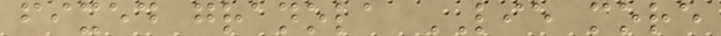fixed granola LIE more
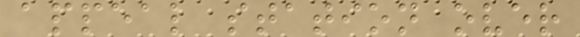appeal station over
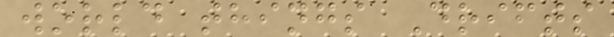world things Drifts
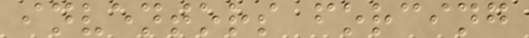inventors forcing
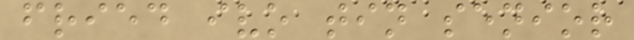fried ivo tin senior
